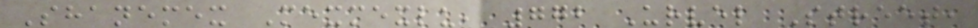Shanemex Mexmexlu, 772 Urvel Street,
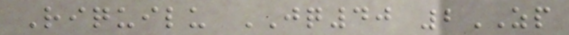Riquilu JQ40 2ZP
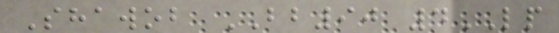Shawob BB90 4LP
